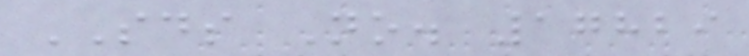SDS No. 17829
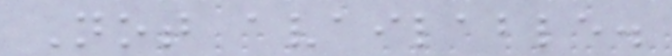Not available.
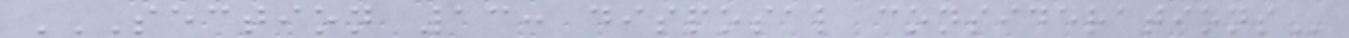SECTION 13: DISPOSAL CONSIDERATIONS
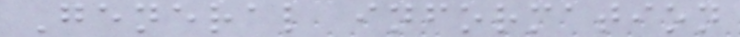General information
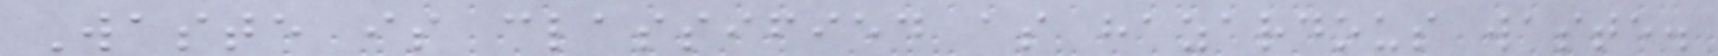Waste is classified as hazardous waste.
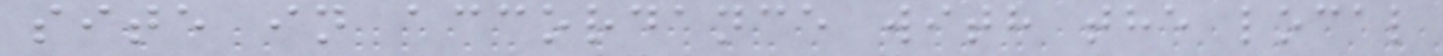site in accordance with the local
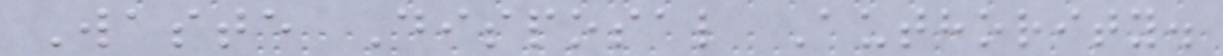Waste Disposal Authority.
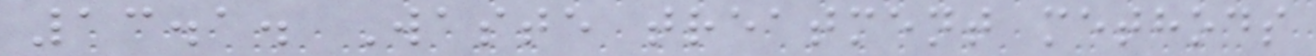13.1. Waste treatment methods
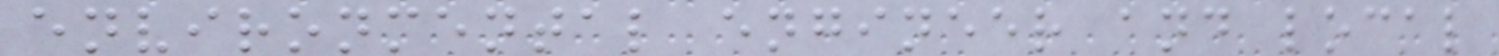environmental engineer and local
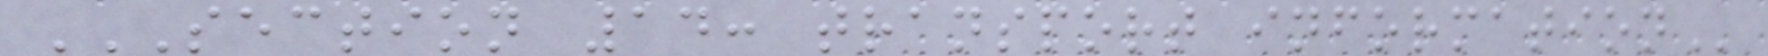SECTION 14: TRANSPORT INFORMATION
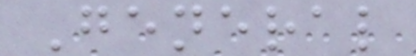General
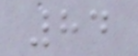84
